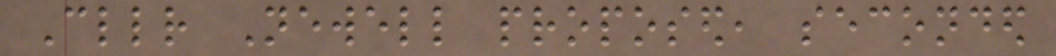Cllr Newell proposed, seconded
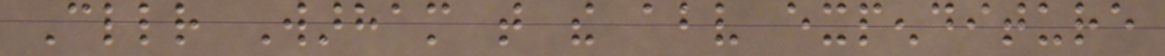Cllr Warham that the above expenditure
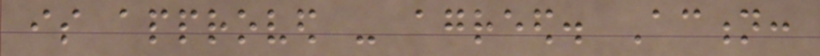is approved - agreed. Action:
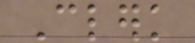Clerk
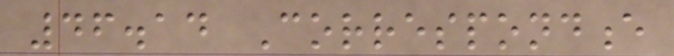46.14 Correspondence
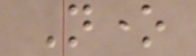None
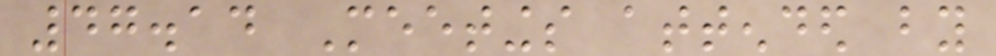47.14 Meetings attended by
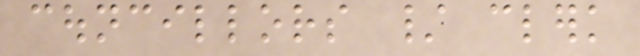councillors / clerk
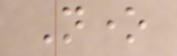None
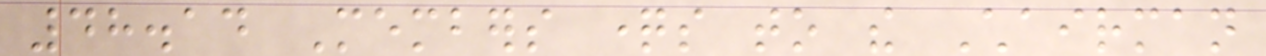48.14 Members questions to the Chairman
